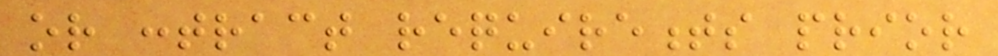or contract requirements prior
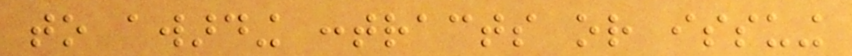to awarding contracts or issuing
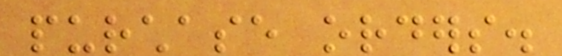purchase orders.
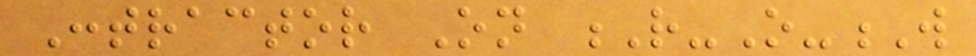Contractor On R-O-W
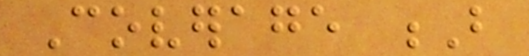Coverage B
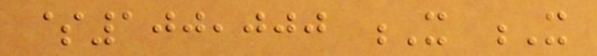$100,000 X X
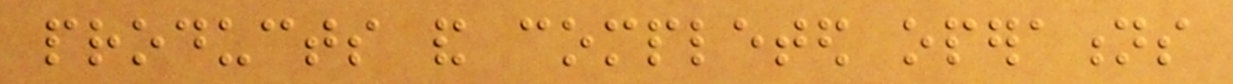products and completed operations
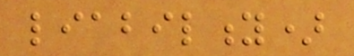liability)
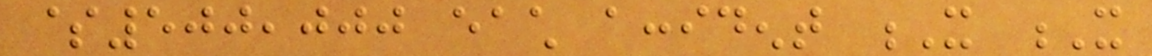$500,000 each accident X X
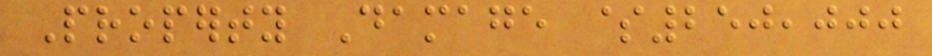Property Damage $250,000
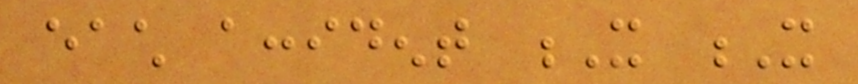each accident X X
